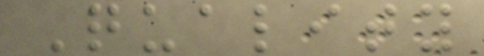Quality
